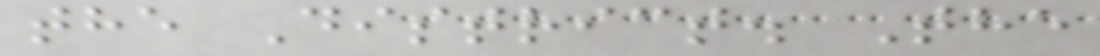the District. The
